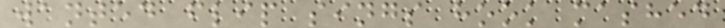wanted flip sings hook mashed
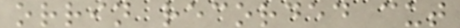orrin recorded cut
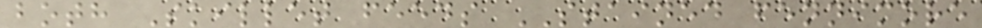both Skillet feeds STAINED fennimore
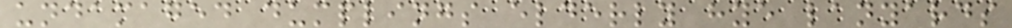undamaged dumplings elderly hye lanyards
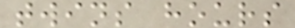twins hours
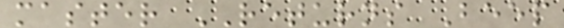master RETURNS Beep
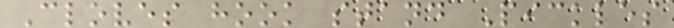Cloves hook stand Pickles
